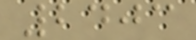2403
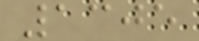1305
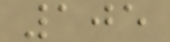105
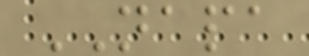NAPA
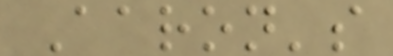Aaron's
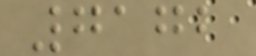7172
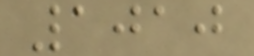1010
